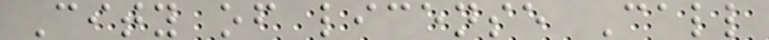City of license Call
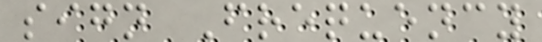sign Frequency
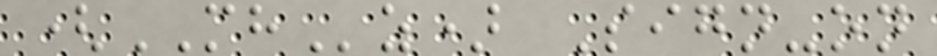(MHz) Sign-on
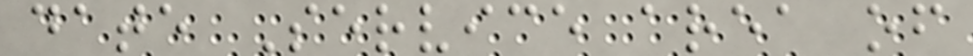date Service area of
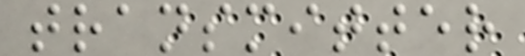transmitter
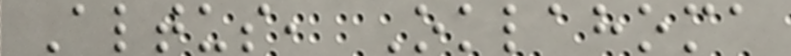Altus, Oklahoma
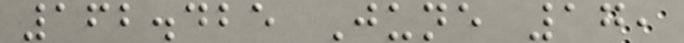162.425 June 17,
